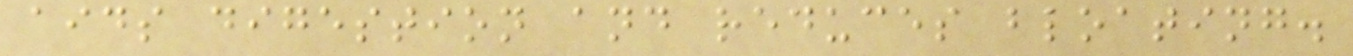aids digestion and reduces bloating.
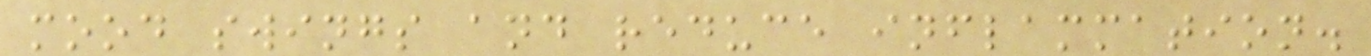mood swings and reduce inflammation.
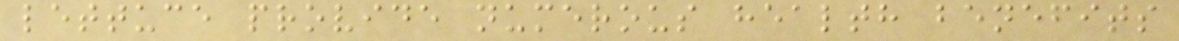lettuce provide numerous health benefits
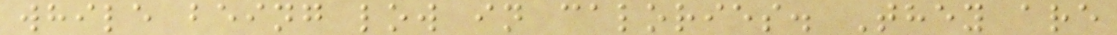while being low in calories. They are
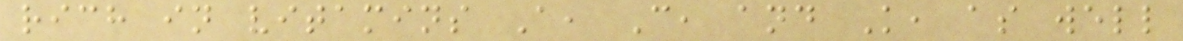rich in vitamins A, C, and K, as well
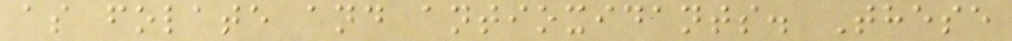as folate and antioxidants. These
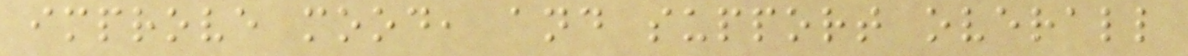improve mood, and support overall
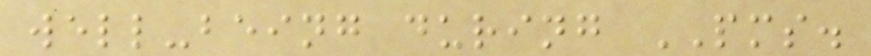well-being during PMS.
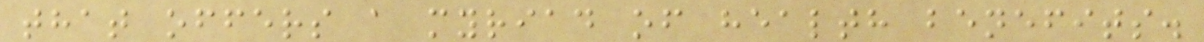that offers a myriad of health benefits.
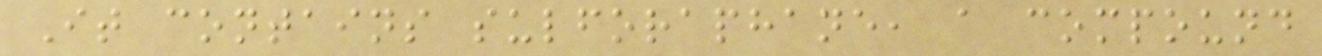It contains sulforaphane, a compound
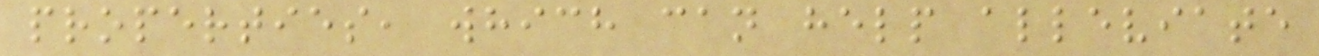properties, which can help alleviate
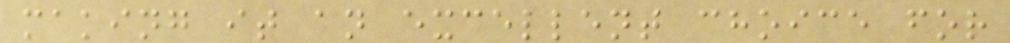making it an excellent choice for
